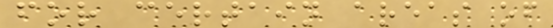for certain areas of
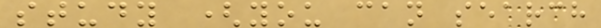study (you can search
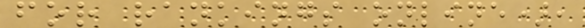for rankings online),
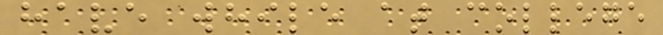have while at college
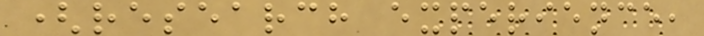(research experience,
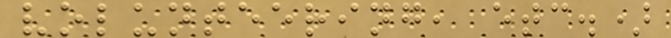volunteering, etc.)
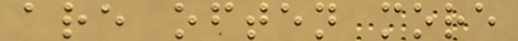are often more
